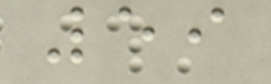59
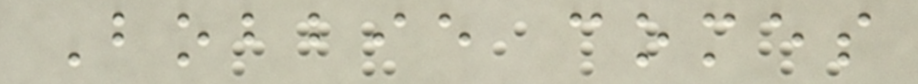Bobbie comes
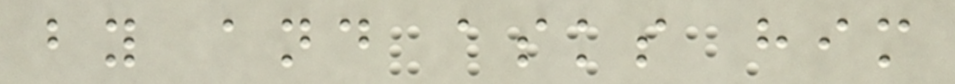by and asks him
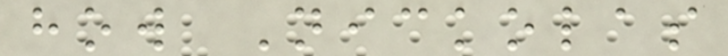how Nickolas
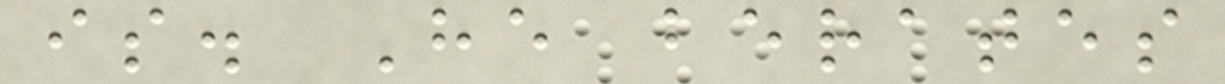is. He berates
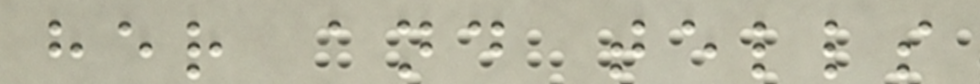her and tells
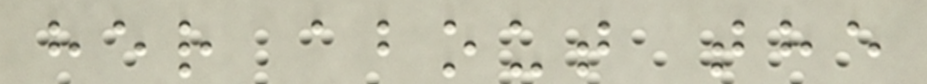her about the
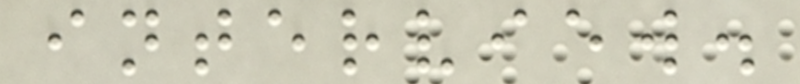interview.
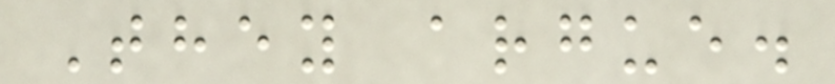They argue.
